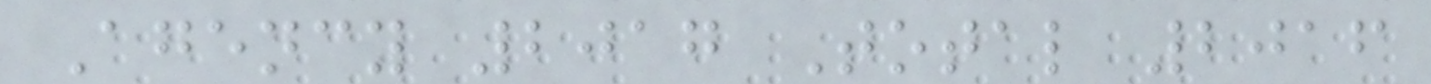Agency 2017 Total 2016
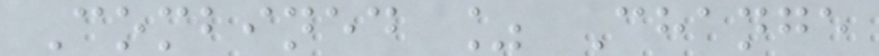Combined % Change
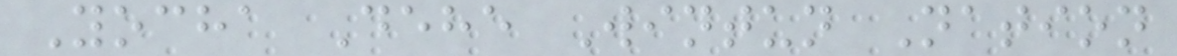Yocha Dehe Wintun Nation
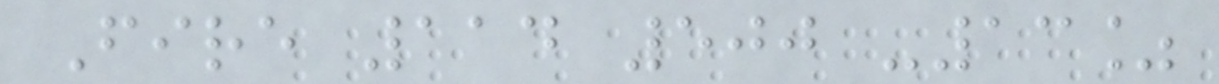Fire 114 500 -13%
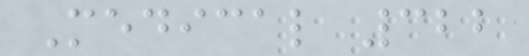Medical 322
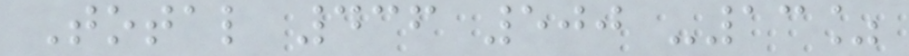Total 436 500 -13%
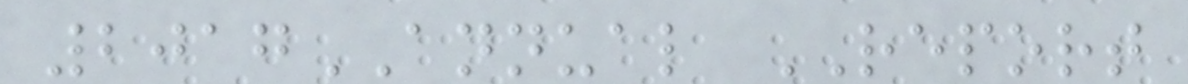2017ANNUAL REPORT
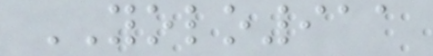YOLO911
